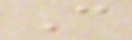C
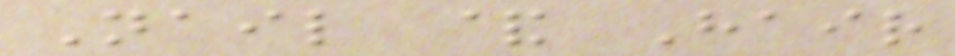Nail & Hair
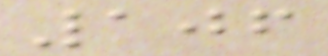106
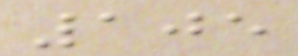105
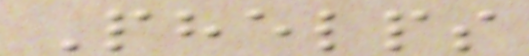Phelps
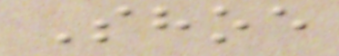Shoe
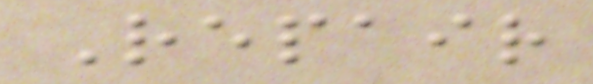Repair
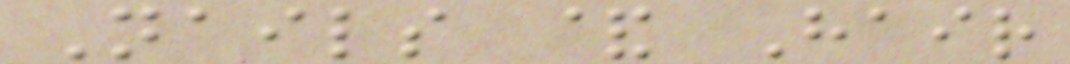Nails & Hair
